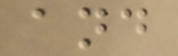and
